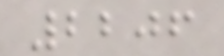2206
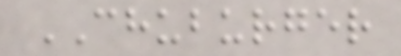CHUBURGER
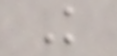K
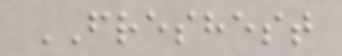FRESHEST
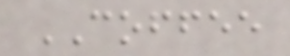COFFEE
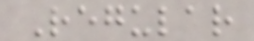Regular
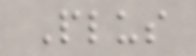Plus
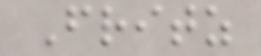Fritz
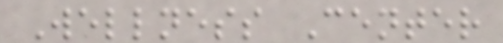Wellness Center
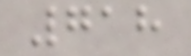718
